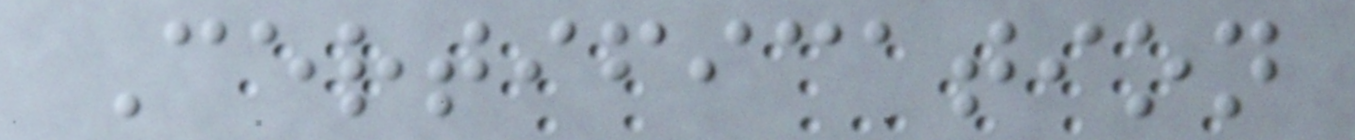Certification
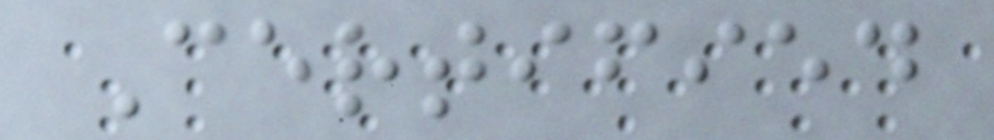Certified
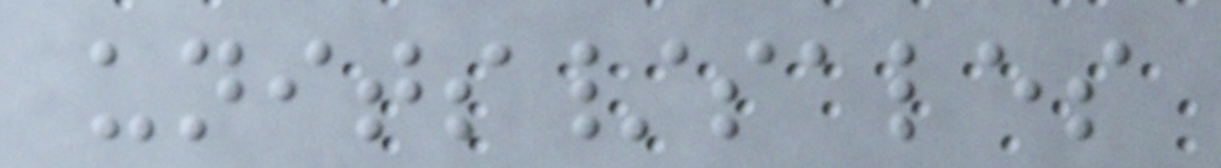units/sales
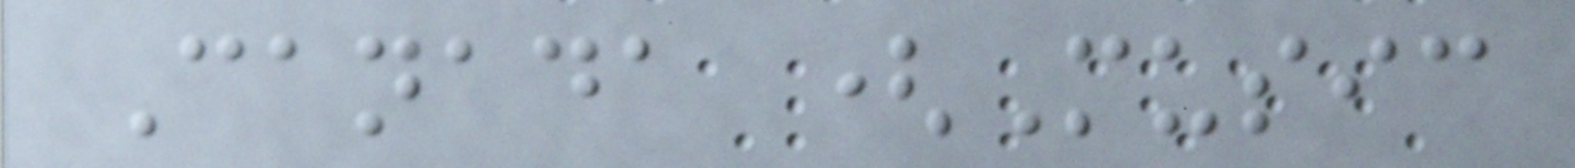Canada (Music
